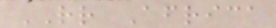RR Africa
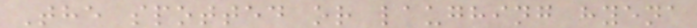The spotted or laughing hyena
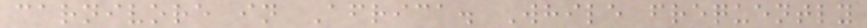carnivore in Africa. While frequently
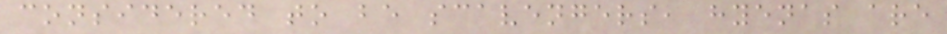considered to be scavengers, hyenas are
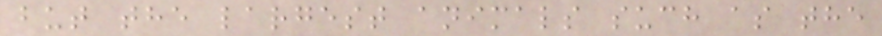but the largest animals such as the
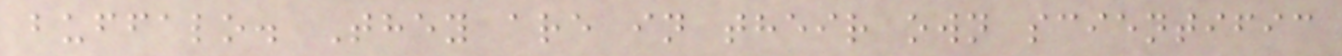buffalo. They are in their own scientific
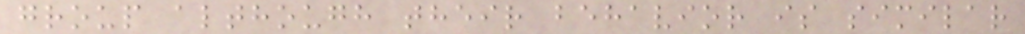group although their behavior is similar
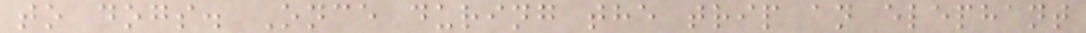to dogs. Once during the trip an elephant
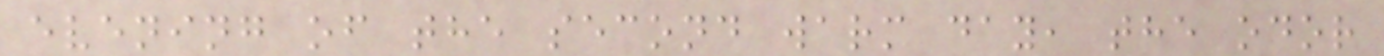evening of the second warm day, the odor
